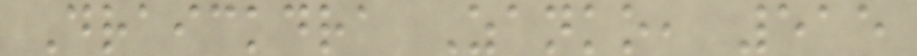Draickdra Zanko, 515
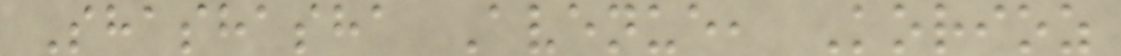Shashasha Avenue, Korioz
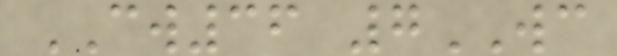CW36 7WC
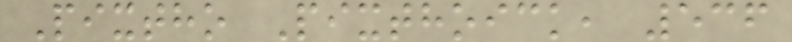Pixtho Pixthoick, 536
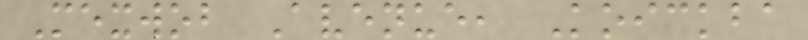Mexwob Avenue, Koickba
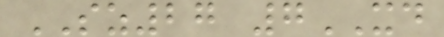SZ27 7XD
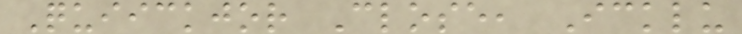Quiickjor Close, Icklu
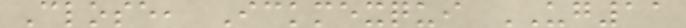Close, Ickmexqui UG11
